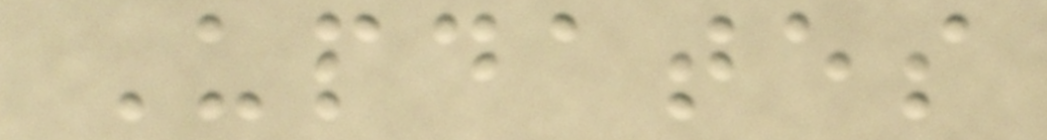Updates
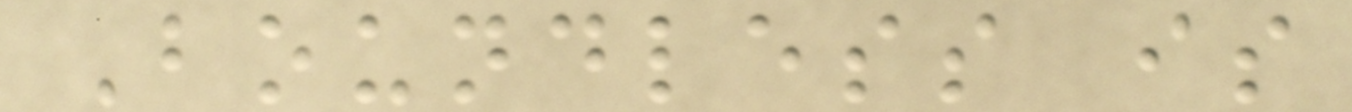Boundless is
